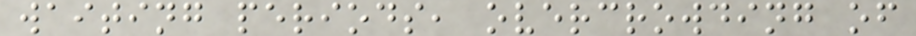waiting periods, overcrowding of
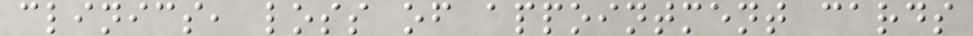clinics, loss of appointment cards
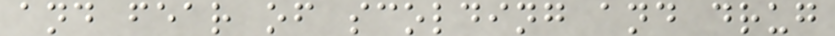and fear of scolding and drug
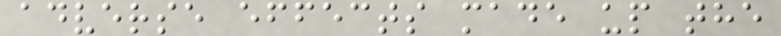adverse effects made up the
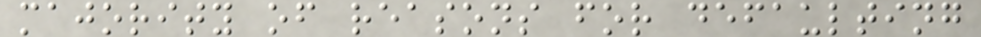majority of reasons for defaulting
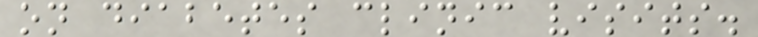on diabetes clinic visits.
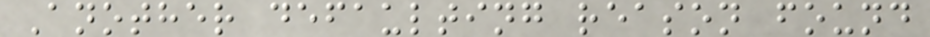Another defaulting reason found
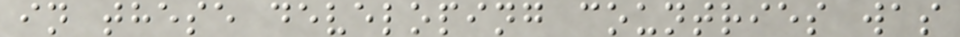in these developing countries was
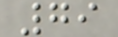79
